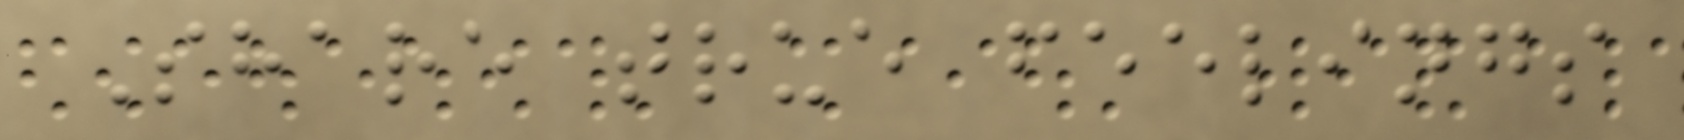Share true feelings
